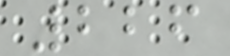226
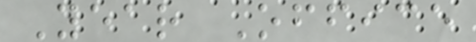Year Office
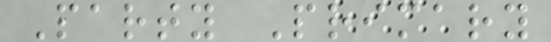Party Primary
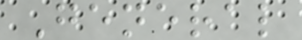General
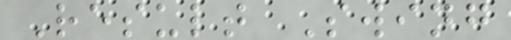Result Swing
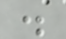.
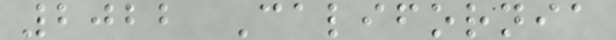2022 California
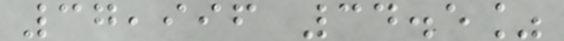37,996 34.5%
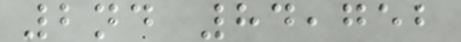2nd 84,752
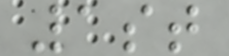1st
